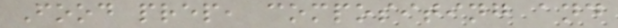Food prep, compositing and
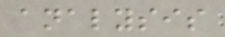analysis
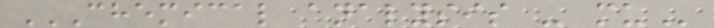CHEMICAL ANALYSIS - MU
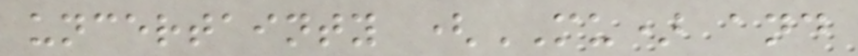uncertainty (MU) and
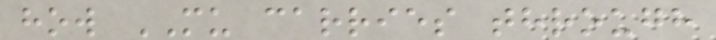how MU carries through
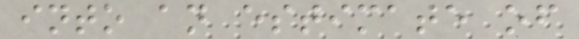into an estimate of
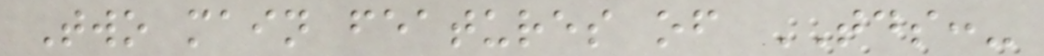Two main features of TDS:-
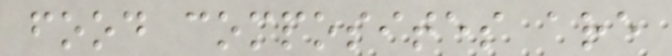food composites are
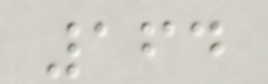164
